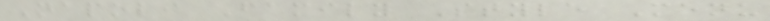Napoli Family Style Menu
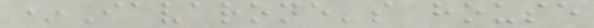*Iavarone's house
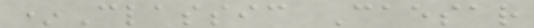*Classic Caesar
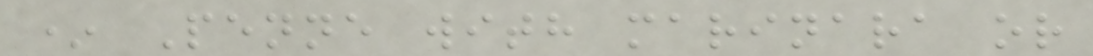* Penne with marinara or
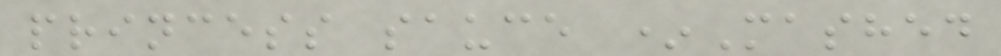princess sauce *Mashed
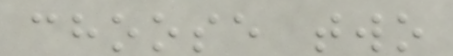choose two
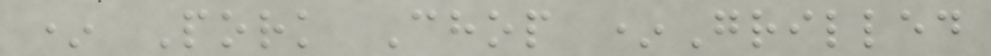* Pork Chop *Grilled
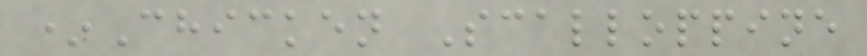*Chicken Scalloppine
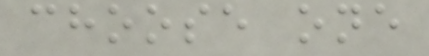choose one
